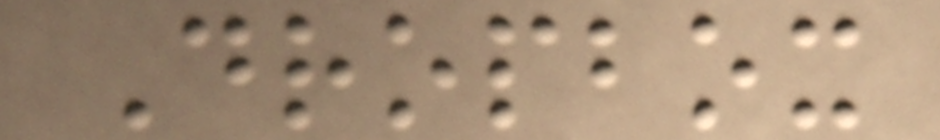Dropbox
